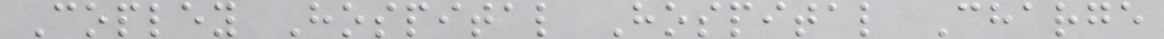Copley Hospital Hospital Charge
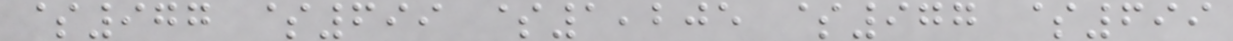$977 $699 $1,205 $977 $699
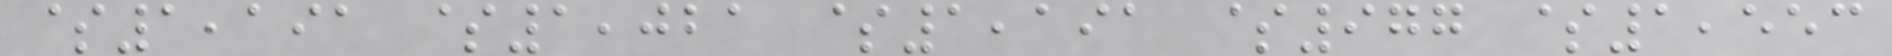$1,191 $1,021 $1,191 $977 $1,553
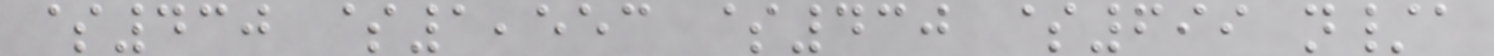$430 $1,553 $430 $699 n/a
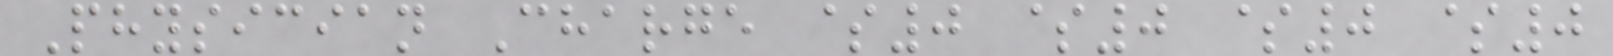Physician Charge $0 $0 $0 $0
